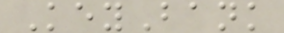KeyBank
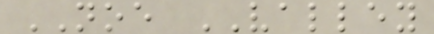NOE VALLEY
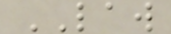LAW
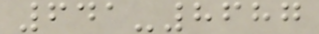641-8687
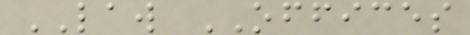LAW OFFICES
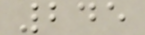245
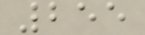255
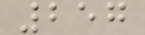257
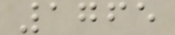1765
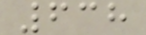638
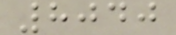8040
